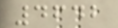4642
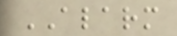ALARM
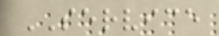SERVICE
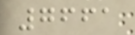7661
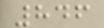846
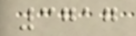3717
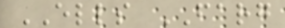ELLS FARG
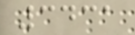3431
